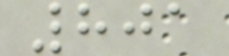801
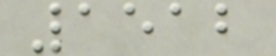1512
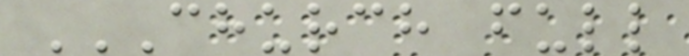CHURCH FULL
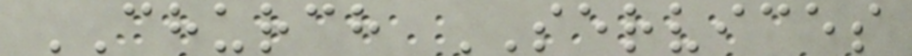CHURCH SERVICES
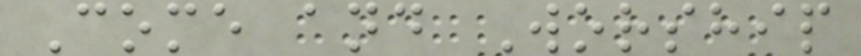Come and Worship
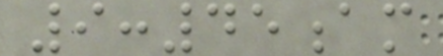9:45am
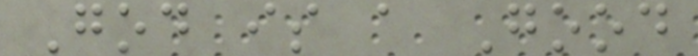God is a Good
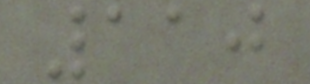110
